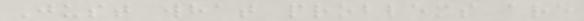Just what problems are
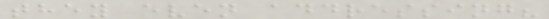they even addressing?
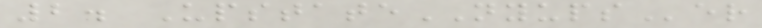2. UpstateNYUPSer
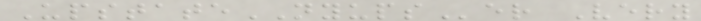UpstateNYUPSer Very
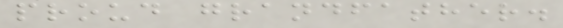proud grandfather.
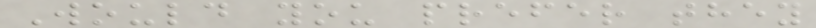Would you prefer they
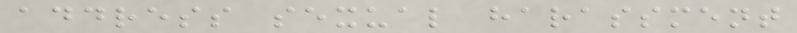address sexual harassment
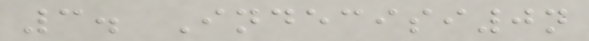3. Indecisi0n
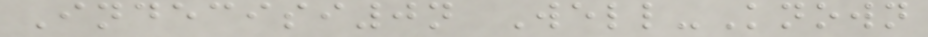Indecisi0n Well-Known
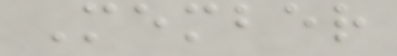Member
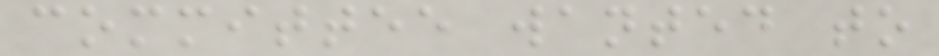committee wanted to
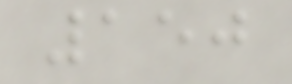150
